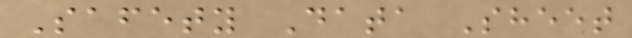Safety Data Sheet
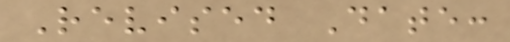Revised Date:
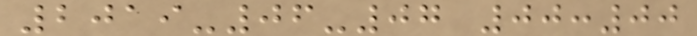2019-06-07 00:00
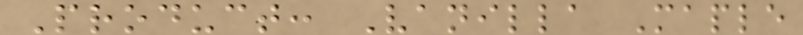Product: Vanilla Maple
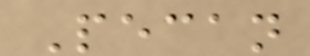Pecan
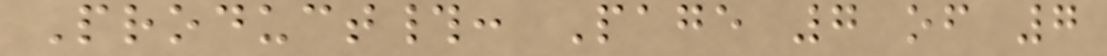Product#: Page 7 of 7
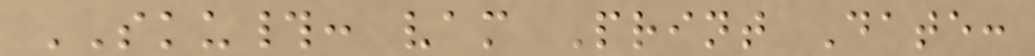SKU#: vam Print Date:
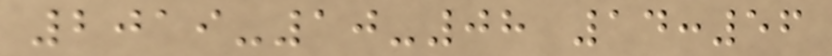2019-10-08 14:56
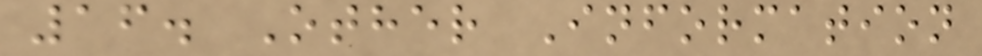16. Other Information
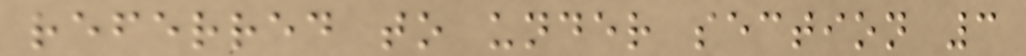referred to under section 3
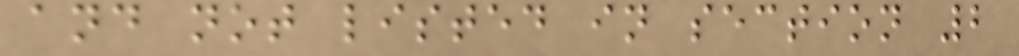and not listed in section 2
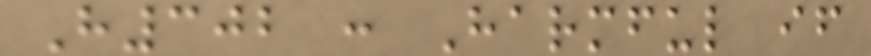H302 : Harmful if
